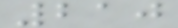210
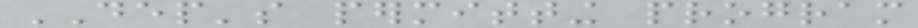DEP's permitting program
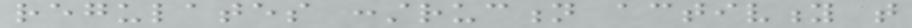regulates construction activity that
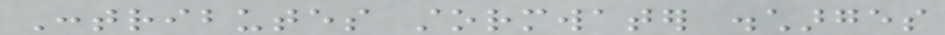Contributes stormwater discharges
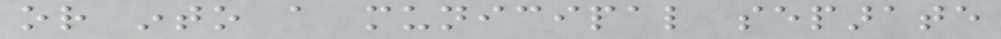or into a municipal separate
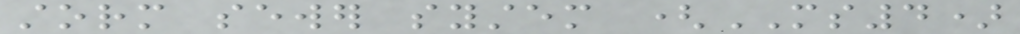storm sewer system (MS4)
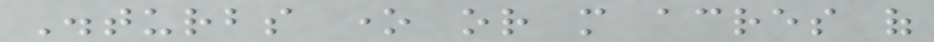Disturbs one or more acres of
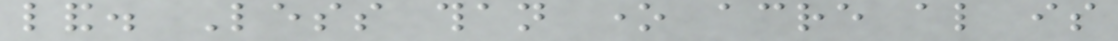land. Less than one acre also is
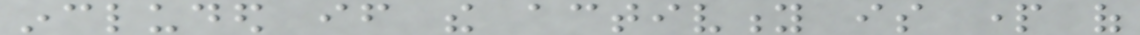included if the activity is part of
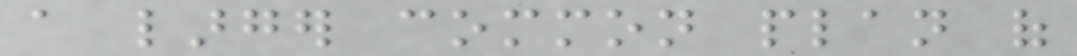a larger common plan of
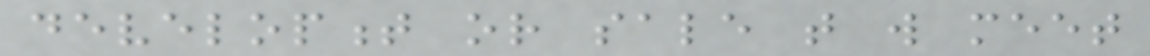development or sale that will meet
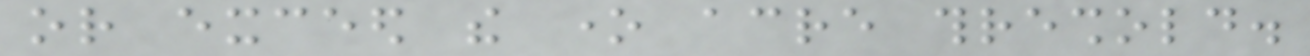or exceed the one acre threshold.
